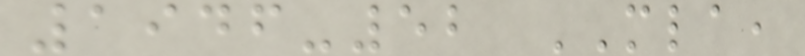1946-52 MLA,
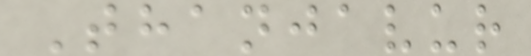Thanjavur
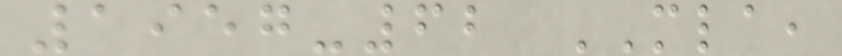1957-62 MLA,
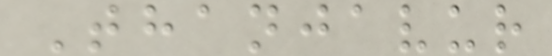Thanjavur
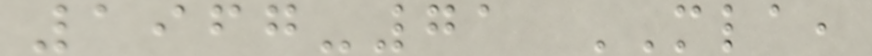1967-71 MLA,
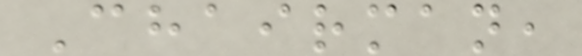Chairman,
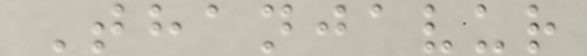Thanjavur
